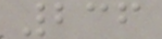236
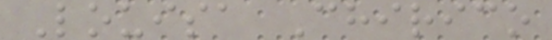Louisa Chirico
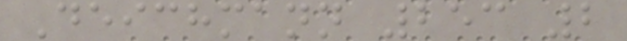Deichmann 253 2
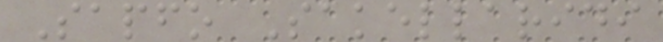Sapfo Sakellaridi
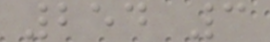254 3
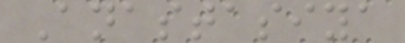Anastasiya
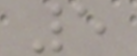5
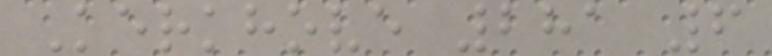Kerkhove 281 6
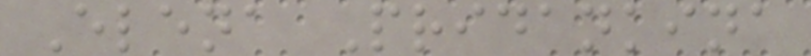Elena Pridankina
